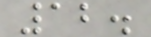12.
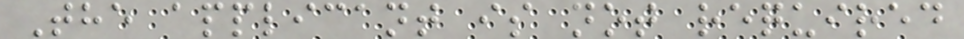The applicant is not required
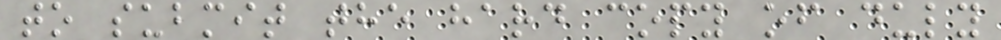to submit the hard copy of duly
